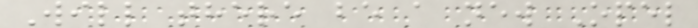Will there be a new Opel
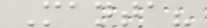Manta?
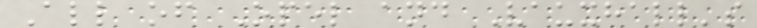All of Opel and Vauxhall's
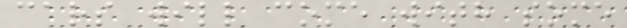cars will come with some
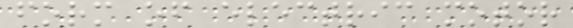form of electric motor
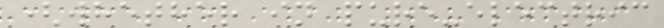(whether in pure-electric
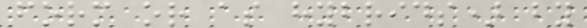form or as hybrids) by
